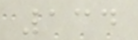134
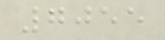7055
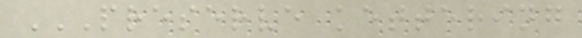PRESERVE KETTERING
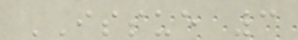ISSUE 3
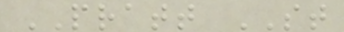PRATT ST
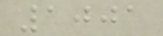1001
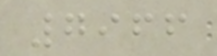7966
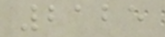2125
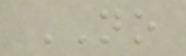NO
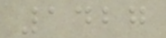1427
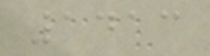1413
